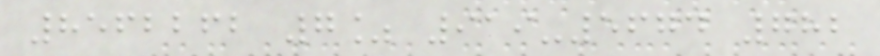8562262 7% 919-5674 782
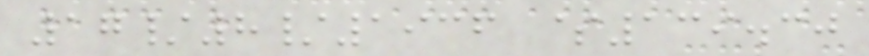17/8/1936 $139.30
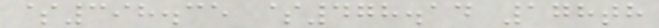$398.35 $478.14 178th
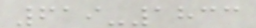619-1833
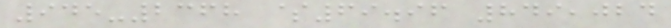945-2368 $69.96 849,024
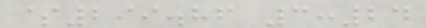$299.86 3:24
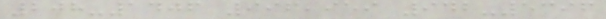208-1406 996,959 942-5396
